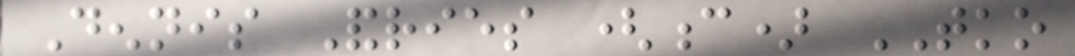Dennis Andries (c) TKO
